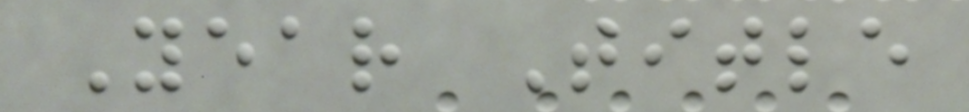Year Title
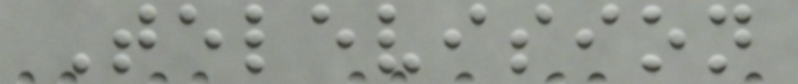Television
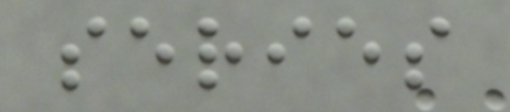series
